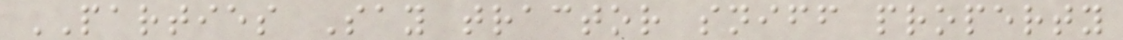PARTIES Say tractor sniff property
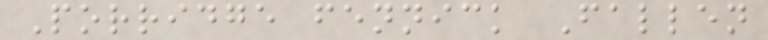Porridge fennick Fallen
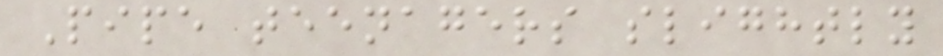Pipe teenagers slightly
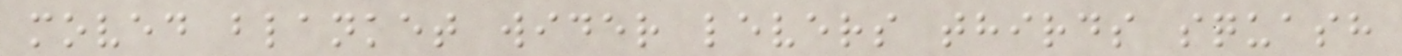moved blanket wider levers thirds squash
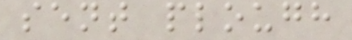sent plough
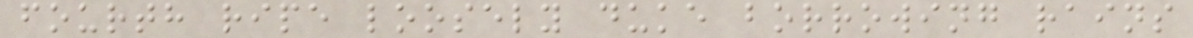fourth ripe loosely duke borrowing rains
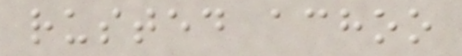rusted achoo
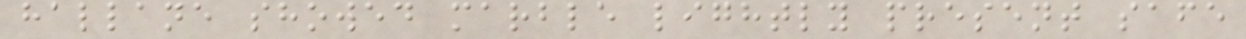hallane showed marble lightly present safe
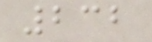232
